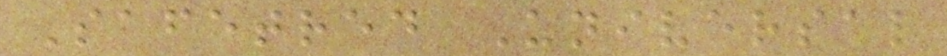Safetred Universal
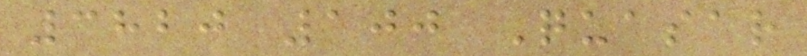3820 100 Quasar
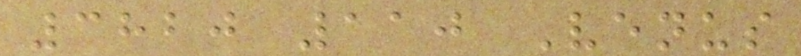3820 110 Venus
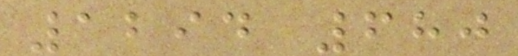1294 680
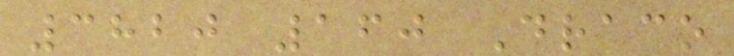3820 160 Draco
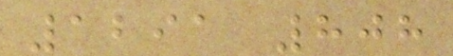1291 808
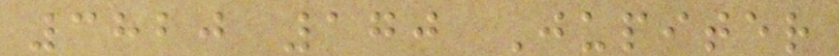3820 170 Jupiter
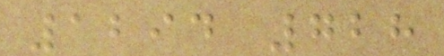1294 728
